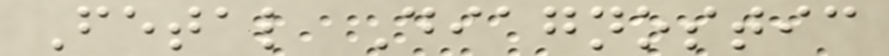Fetal Diagnostic
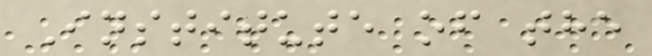Institute of the
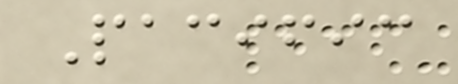Pacific
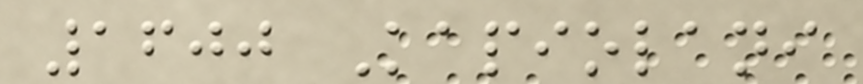1600 Kapiolani
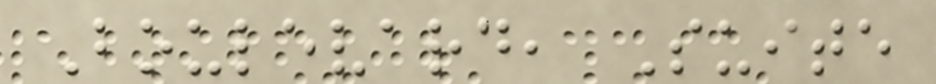Boulevard, Suite
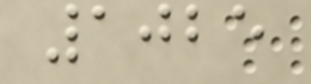1025
